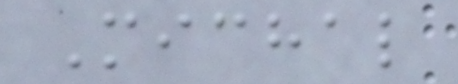Michal
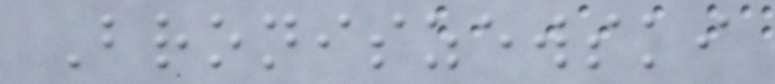Broniszewski
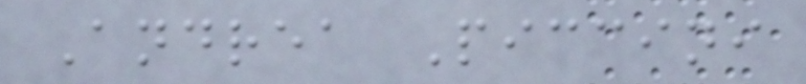Andrea Piccini
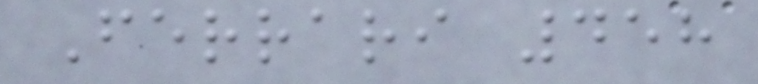Ferrari 458
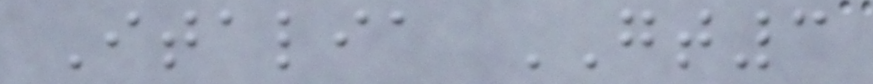Italia GT3
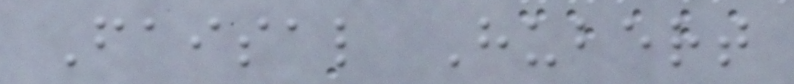Faisal Hubert
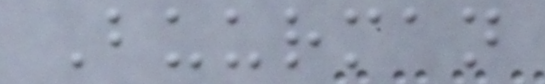Buurman
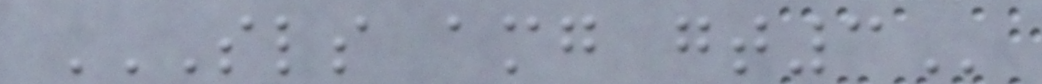SLS AMG GT3
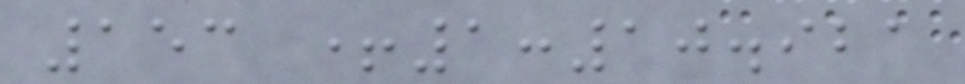153 +1:10.921
